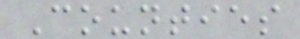Counties
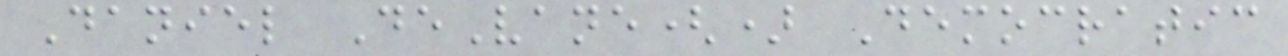Daniel DeVane() Democratic
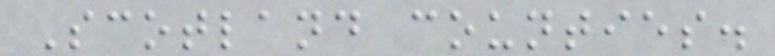Scotland counties.
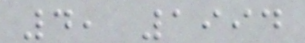4, 1994
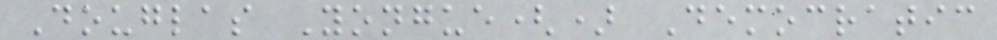Douglas Yongue() Democratic
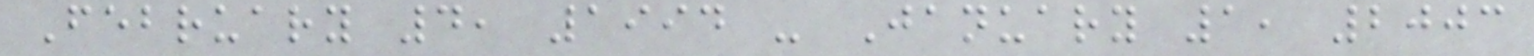February 4, 1994 - January 1, 2003
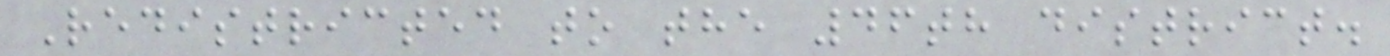Redistricted to the 46th district.
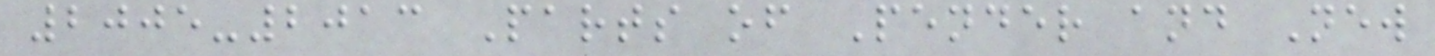2005-2013 Parts of Pender and New
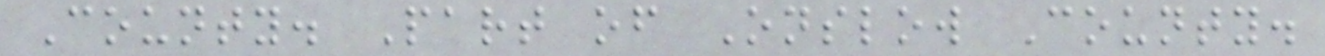County. Part of Onslow County.
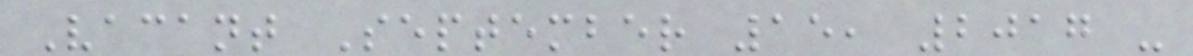Vacant September 15, 2017 -
